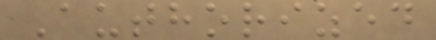Authorized
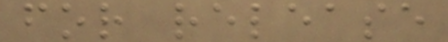for release
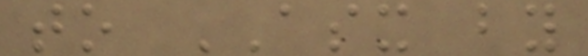to ASX by
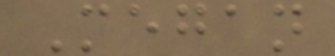Megan
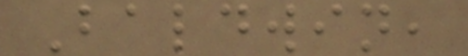Baldwin,
